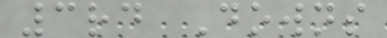3rd Downs
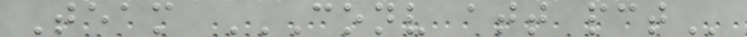Team CONV ATT PCT
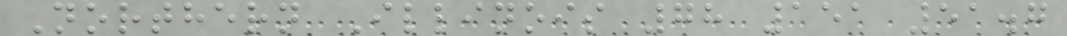Northern Illinois 78 151 51.7
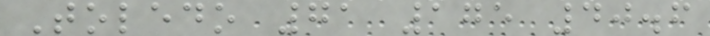Toledo 71 175 40.6
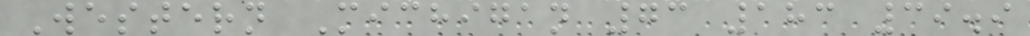Western Michigan 73 183 39.9
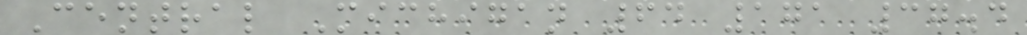Central Michigan 64 171 37.4
